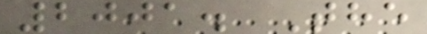2001. The
